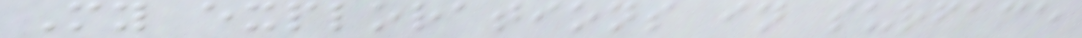My explorations in surface
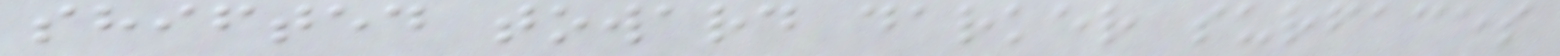shifted toward darker surfaces
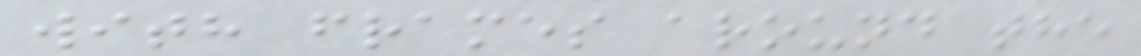with frames around the
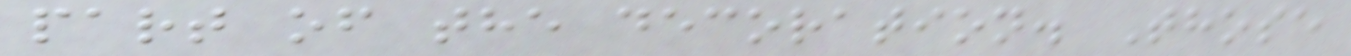part of the decoration. Those
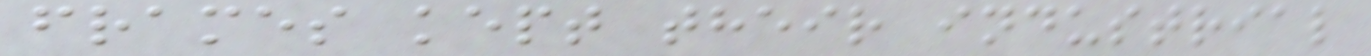frames kept their industrial
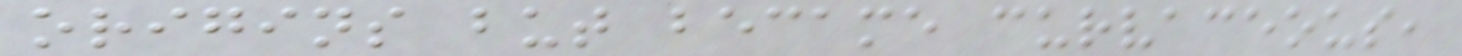origins but became curvaceous,
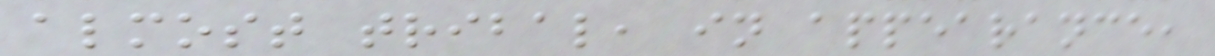almost tribal, in appearance,
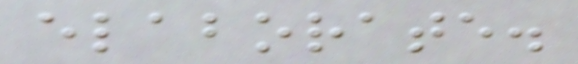elaborate.
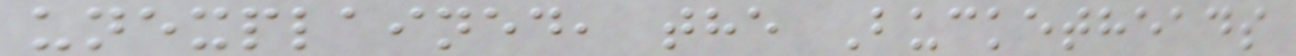unexplained, the Bucketheads
